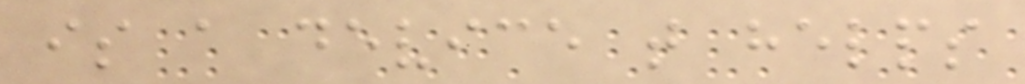is a device that helps
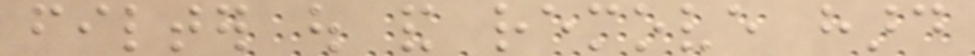filter out and remove hard
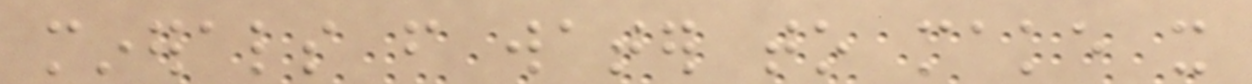minerals from water to make it
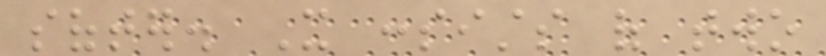softer. It consists of two
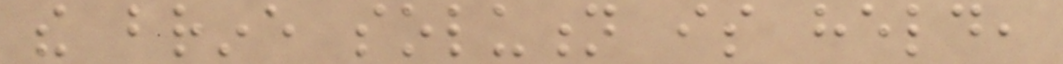the brine solution is held,
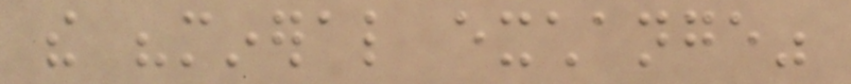the "mineral exchange"
